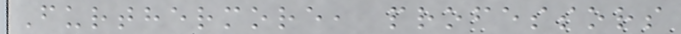Furthermore, professors
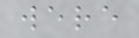were
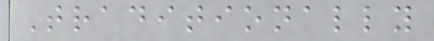Traditionally
